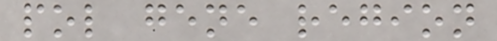pol gene region
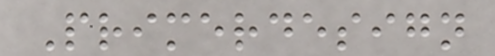Primerdesign
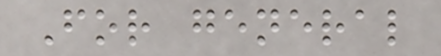For general
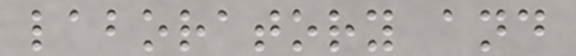laboratory and
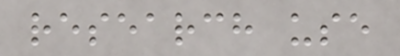research use
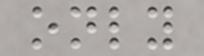only
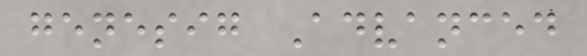genesig Advanced
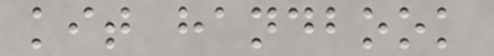kit handbook
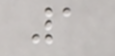1
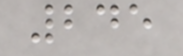245
